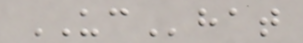UChat
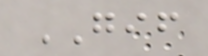GIF
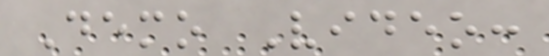Demo Video:
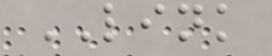LINK
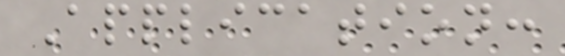Application:
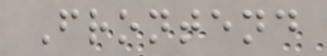Frontend
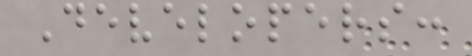Developers:
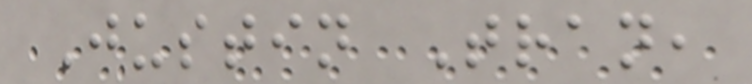Justin Tran,
